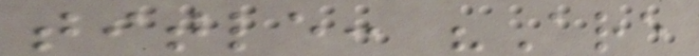title: "Are
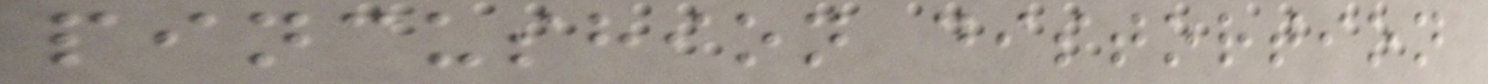pincushion distortion
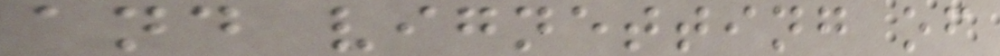and vignetting of
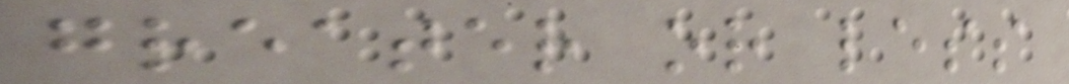greater or less
